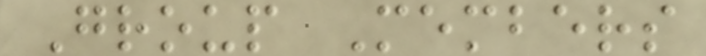Group Members
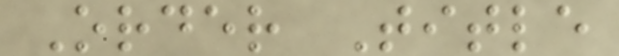Order Title
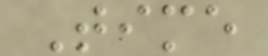Time
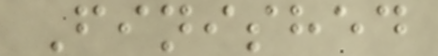Finished
